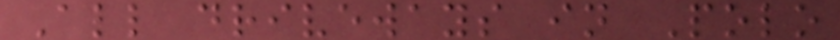All driveways in Polo
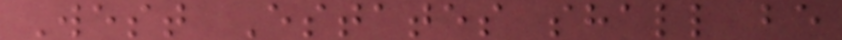West Estates shall be
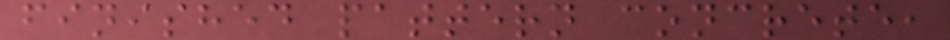finished pattern concrete,
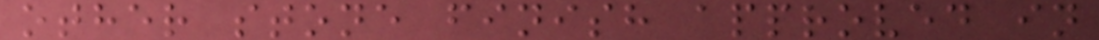other stone finish approved in
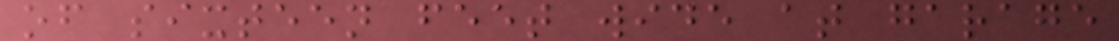of sixteen feet wide at garage
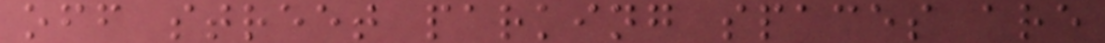off street parking spaces are
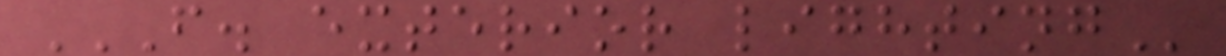F. EXTERIOR LIGHTING
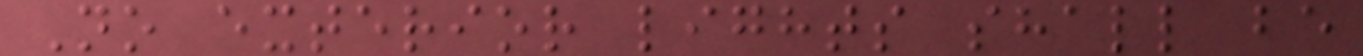No exterior lights shall be
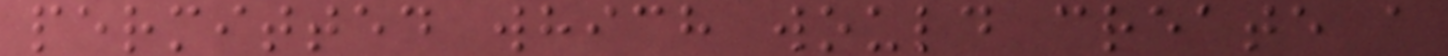permitted which would create a
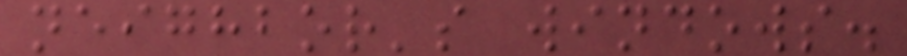neighbor's windows.
